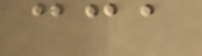cca
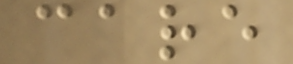care
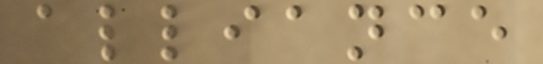alliance
